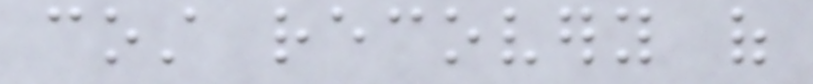cost recovery of
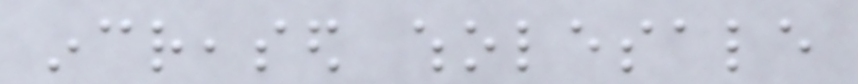increased wholesale
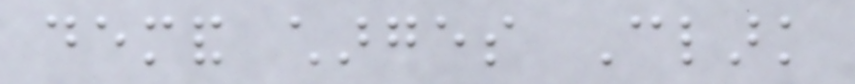demand charges Clark
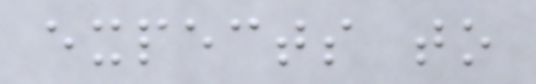expects to
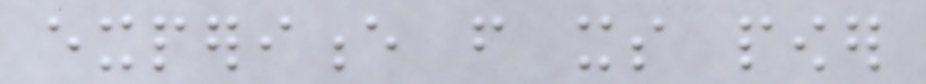experience from its power
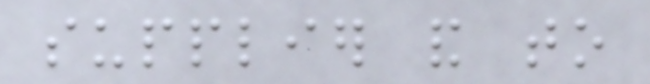supplier and to
